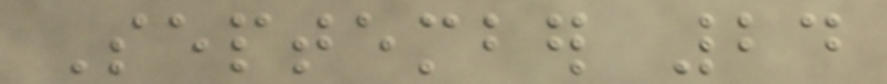September 24
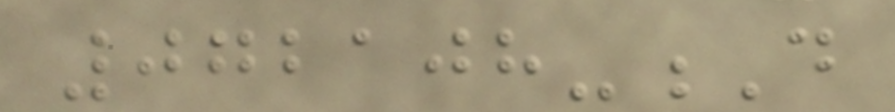072108-D
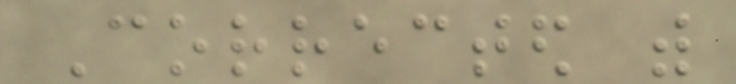Corrected with
